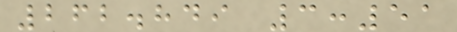262.849 3:51
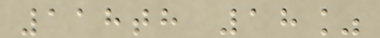118th 18%
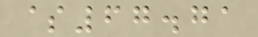$67.71
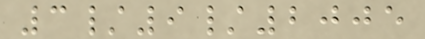3/9/2005
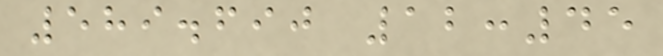589.690 12:45
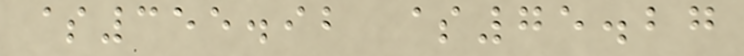$355.92 $75.27
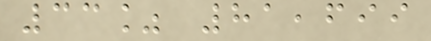33% 81,699
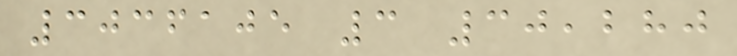3036105 3 30,280
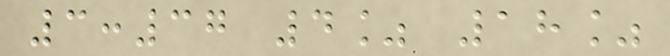3:37 4% 18%
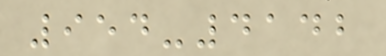954-4142
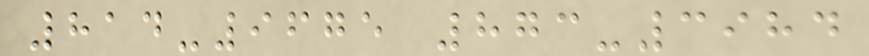814-9675 873-3984
